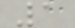1
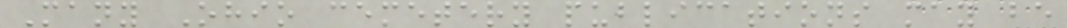Many Ohio cemetery publications may be
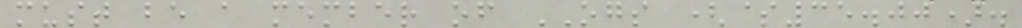must be a member of OGS ($35.00).
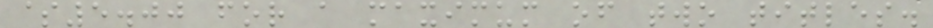$5.00 for a maximum of two titles.
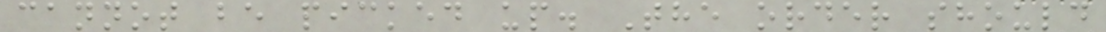cannot be picked up. The order should
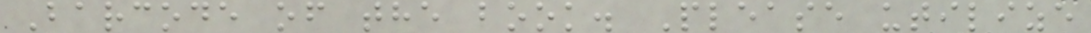Barcode of the book. Please utilize
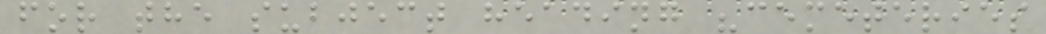for the subject heading "cemeteries
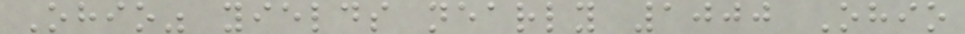Ohio" yields nearly 1000 Ohio
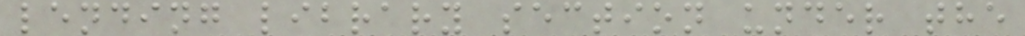lending library section under the
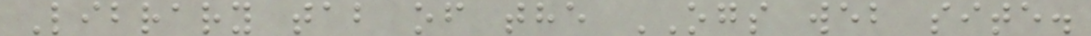Library tab of the OGS web site.
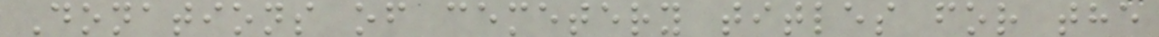Donations of cemetery titles for the
